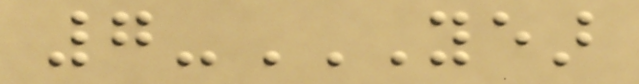7-YEAR
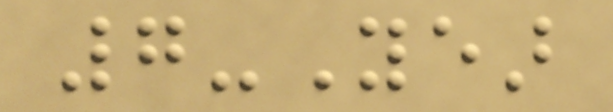7-Year
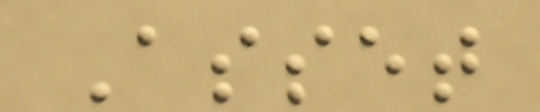Asset
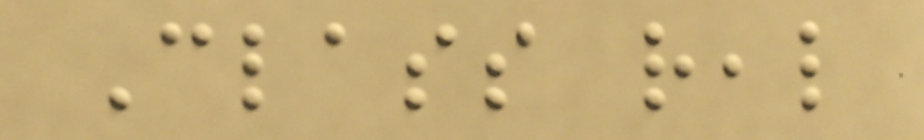Class real
